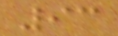93
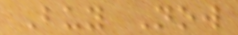Buy Now
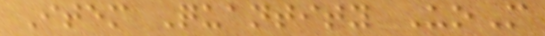Item Quantity UoM
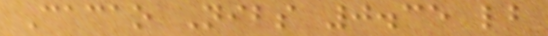Cacao Nibs 0.35 lb
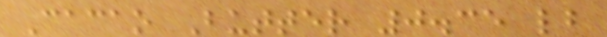Cacao Butter 0.35 lb
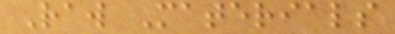Raw Materials
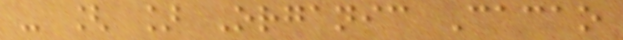- [ ] Organic Cacao
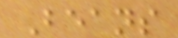Beans
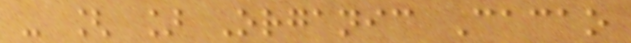- [ ] Organic Cacao
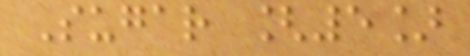Sugar [5]
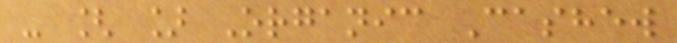- [ ] Organic Cashew
